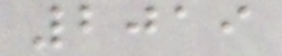2019
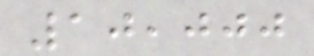10,000
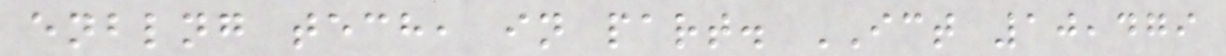enblng tech, in part. ICT 10,479
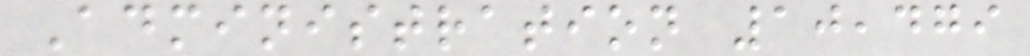Administration 10,479
